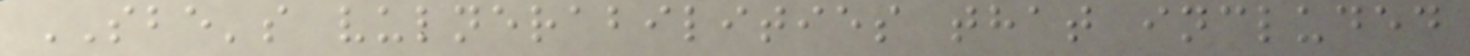SBE's vulnerabilities that included
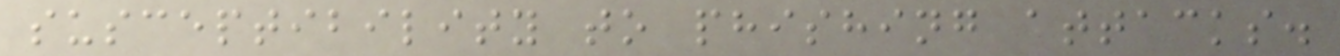susceptibility to phishing attacks.
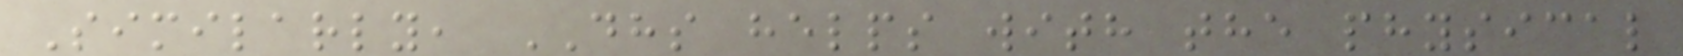Similarly, DHS helps with the physical
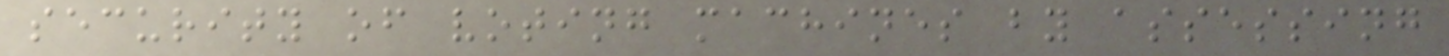security of voting machines by assessing
